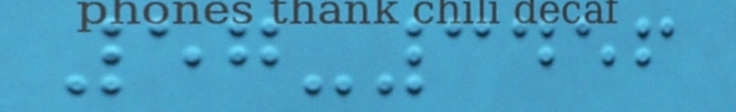57-3456
